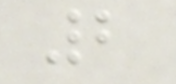2
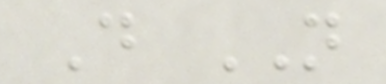Do NOT
